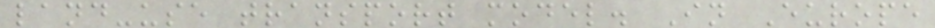land-use transport model. In Europe
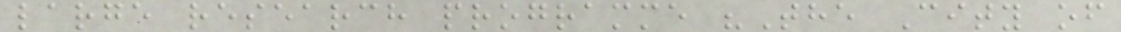large research programme "The City of
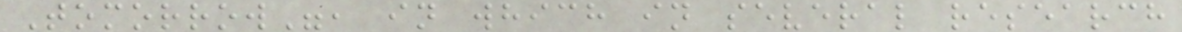Tomorrow", in which in several research
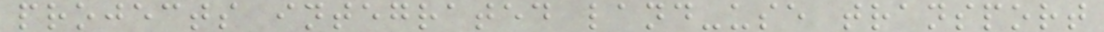projects integrated land-use transport
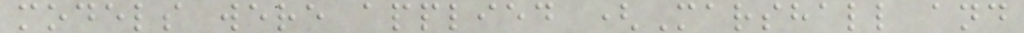models were applied (Marshall and
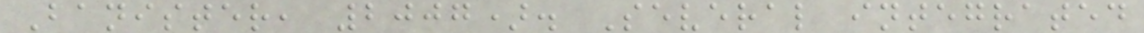Banister, 2007). Several integrated
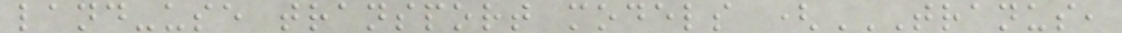land-use transport models (TRANUS,
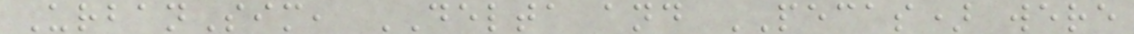UrbanSim, DELTA and PECAS) were
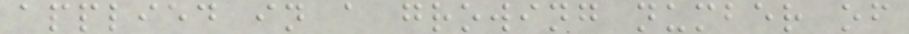applied in a growing number of
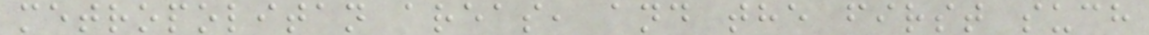metropolitan areas, and the first such
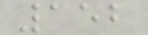152
